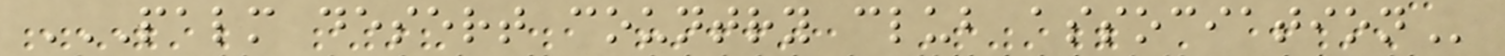PALM DESERT COUNTRY CLUB ASSOCIATION
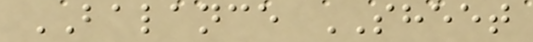BALANCE SHEET
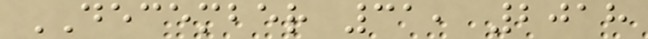DECEMBER 31, 2018
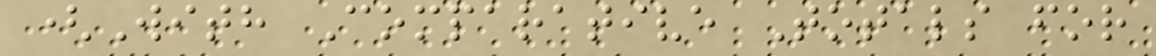(With Comparative Totals for
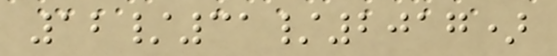12/31/2017)
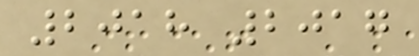2018 2017
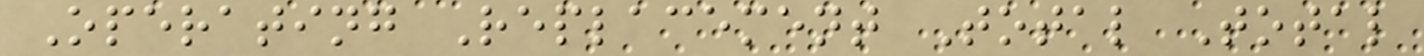Operating Replacement Total Total
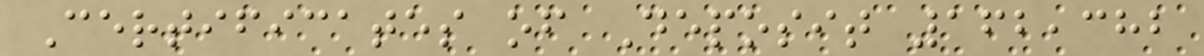Certificates of Deposit 162,382
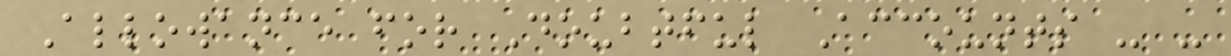Allowance for Doubtful Accounts - -
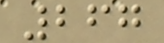267
